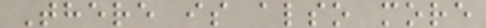There is also more
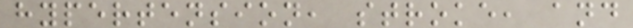hypertension, stroke, and
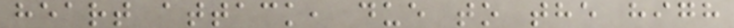heart attack, due to the high
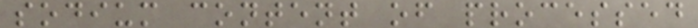sodium content of processed
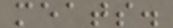meats.
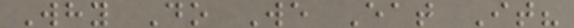Why Do We Eat It?
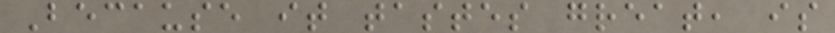Because it tastes great, is
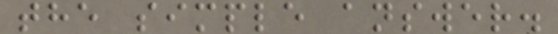the simple answer.
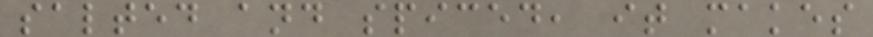salted and spiced, it makes
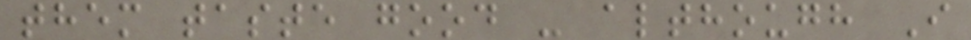them taste good - although I
